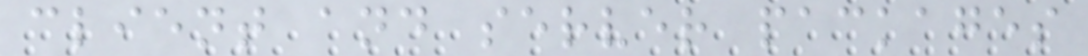client and server packages
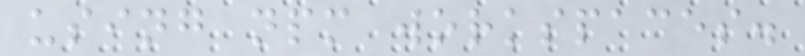using npm workspaces.
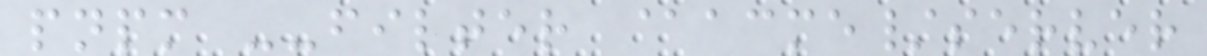pnpm --filter @acme/server
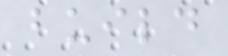build
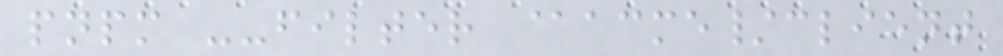pnpm --filter @acme/client
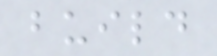build
